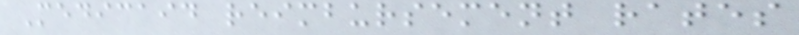Medicaid reimbursement rates
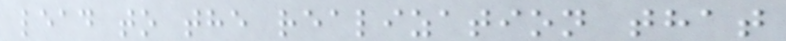lead to the realization that
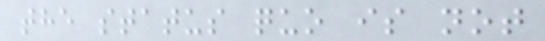the status quo is not
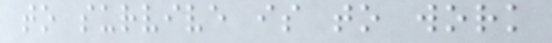to survive is to work
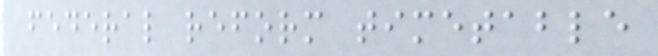federal reform timetable
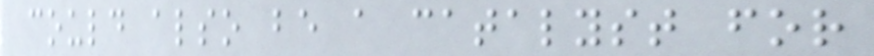could also be a catalyst for
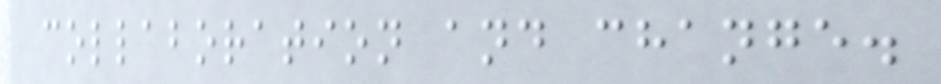collaboration and change.
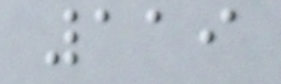119
